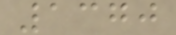1370
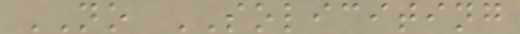NO SOLICITING
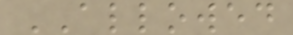ALLOWED
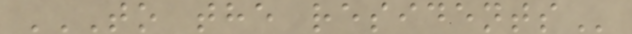TO THE RESIDENTS
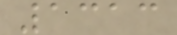1313
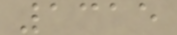1315
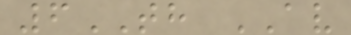6TH AV
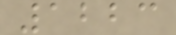1223
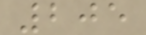205
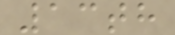13th
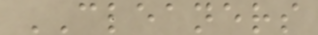CLEANERS
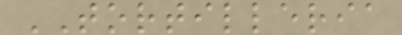TORTILLERIA
